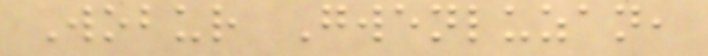Wobur Gwenluzan,
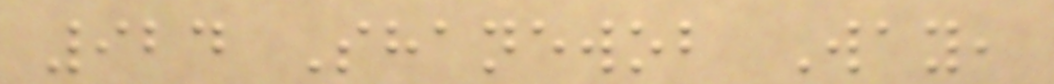924 Shanewob Way,
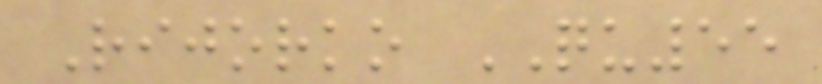Rijorko QU55
